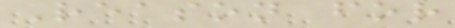Reason for
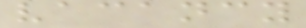vacancy
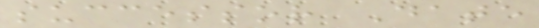successor Date
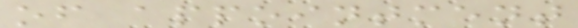of appointment
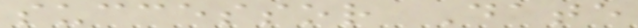successor Date
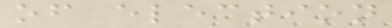of election
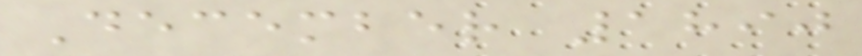December 1890
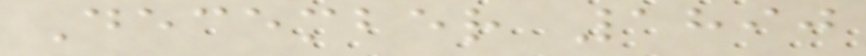December 1890
